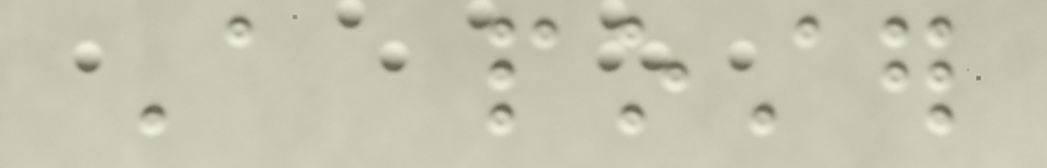A poster
